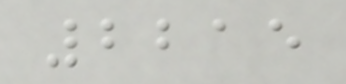2215
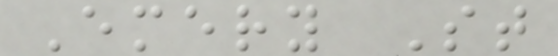Emery St
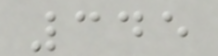345
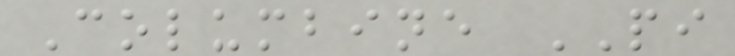Columbine PI
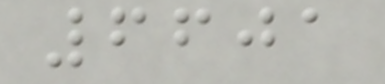6601
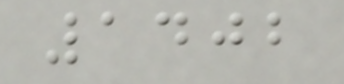1402
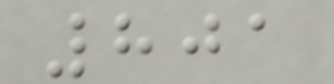801
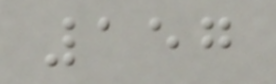157
